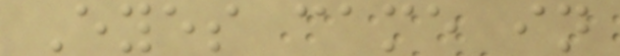Eyes came in
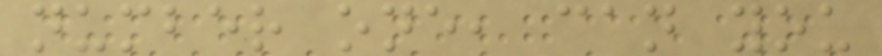number one, can you
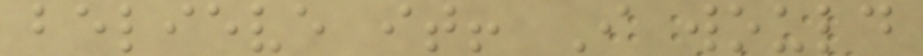believe it! I would
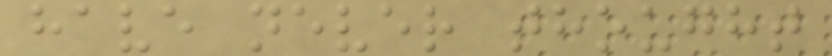have never thought
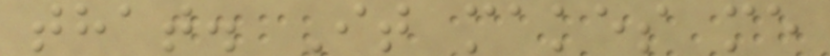that. It makes me
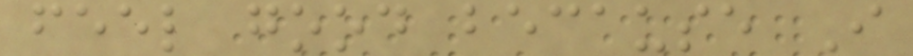feel good because I
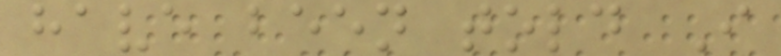have been told I
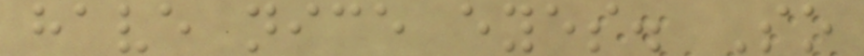have nice eyes. So
